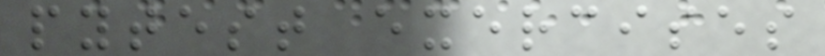pytest exercises
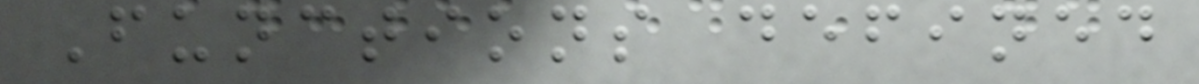Functions defined
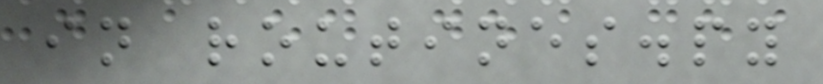in routines.py
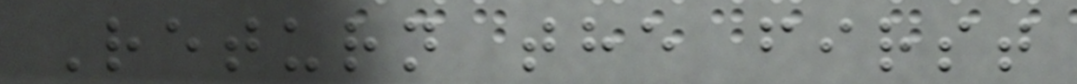Return the first
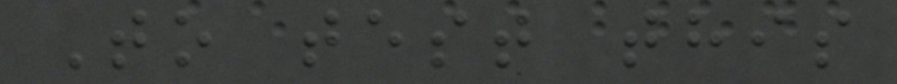To test this
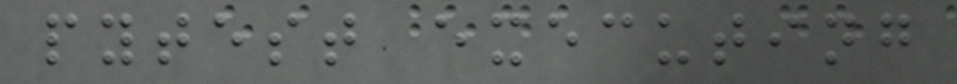pytest executing
